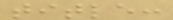title:
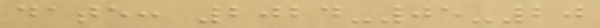date: 2024-05-20
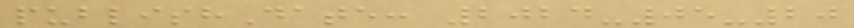publishDate: 2024-05-20
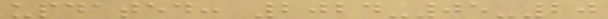updated: 2024-05-20
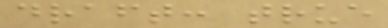draft: true
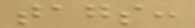tags:
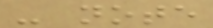- note
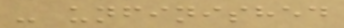- unfinished
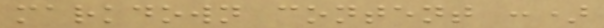markdown content :)
